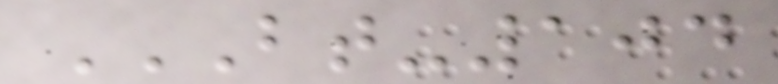BT-104
